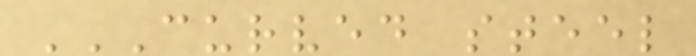CURVED STEEL
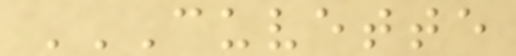CUVETTE
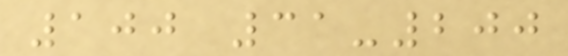100 31-200
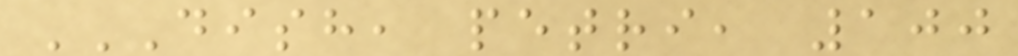DISH, PETRI, 100
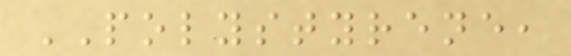POLYSTYRENE,
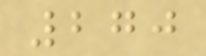270
